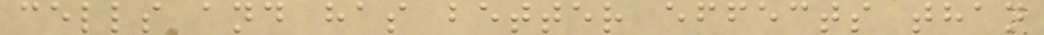cells and has better effects than
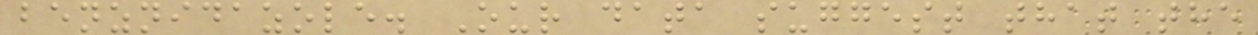benznidazole. Our data suggest that the
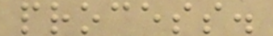process.
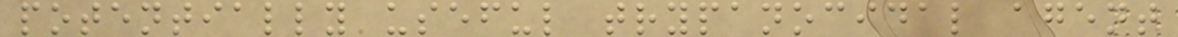potentially useful trypanocidal agent
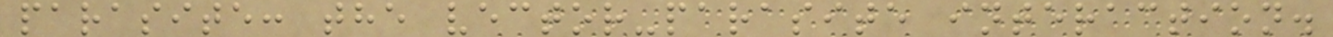parasite: the vector-parasite interaction.
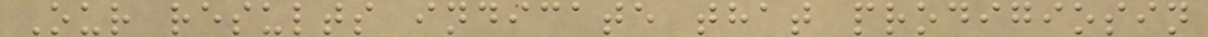Our results indicate that prodigiosin
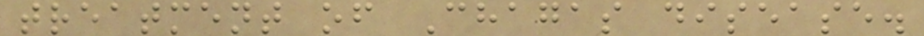treatment of Chagas disease.
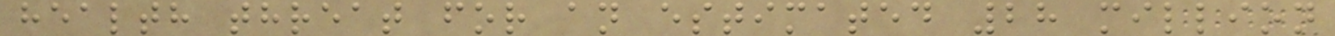health threat for an estimated 28 million
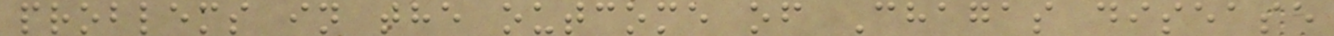problems in the outcome of Chagas disease
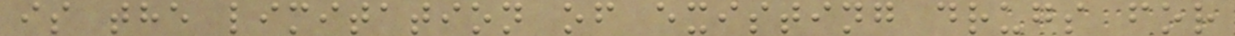is the limitation of existing drugs for
